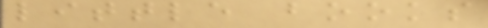little books
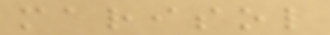marisol
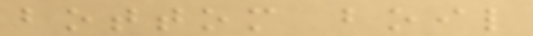bottom boil
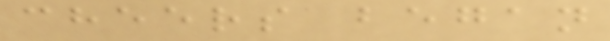cheers began
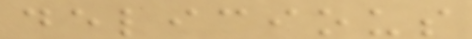delicious
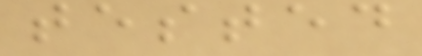tested
